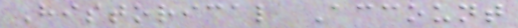Historical Account
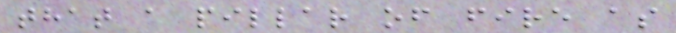that a pillar of fire as
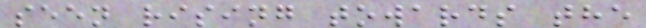seen rising towards the
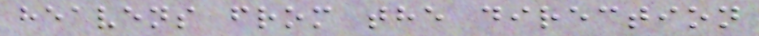heavens from the direction
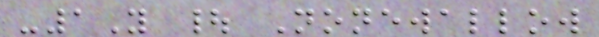-1Y | Nonewallow
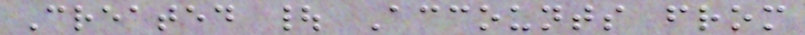Created | Accounts from
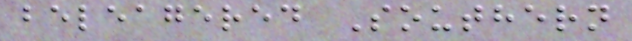beleagered Southern
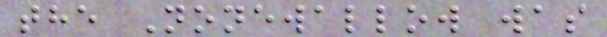the Nonewallow was
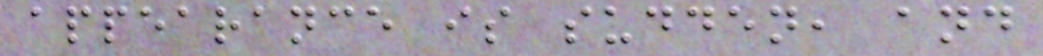appearance is sudden, and
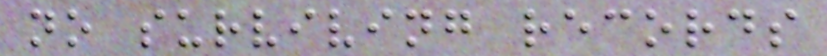no surviving records
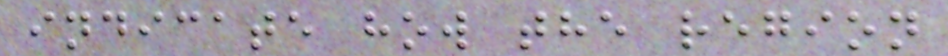indicate how the region
